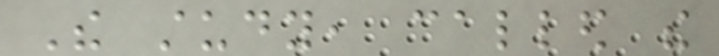The study, called the
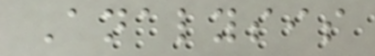Analysis
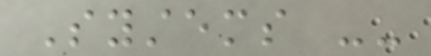Systems --
